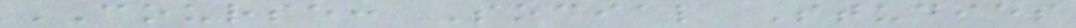COURSE: Social Studies
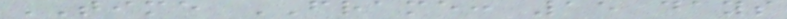TIME FRAME: 15 days
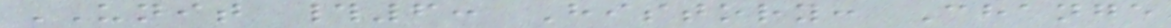UNIT #6: History: Change
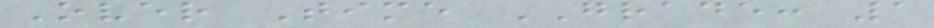Over Time GRADE: 1
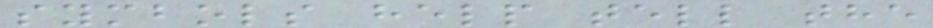symbols help tell the
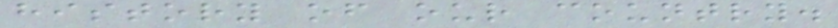history of our country.
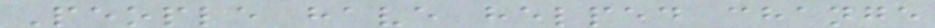People have helped change
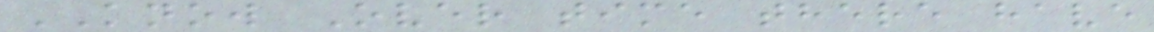KNOW Over time there have
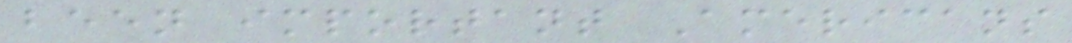been important Americans
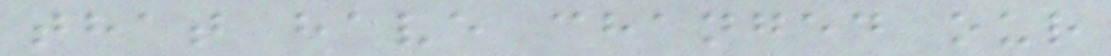that have changed our
